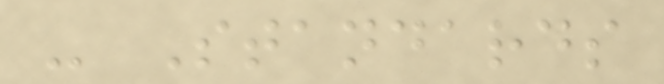- Standards
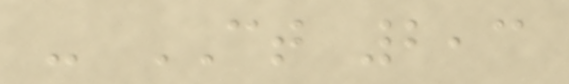- CT 2,3
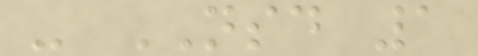- NSD 1
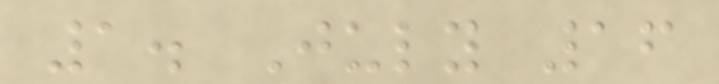1. July 16
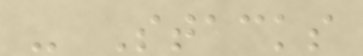- Stacks
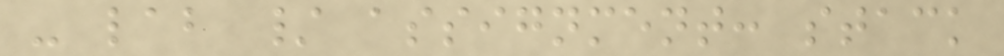- lab / assignment: stack
